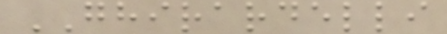GHIRARDELLI
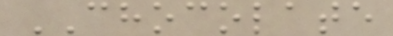CHOCOLATE
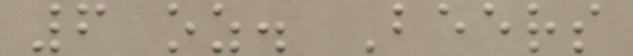6 oz. Beers
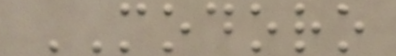MODORO
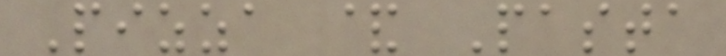Pizza & Pasta
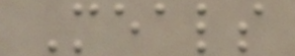Meals
